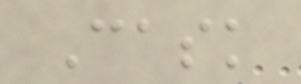Cask
